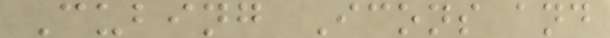Cubing Icons and
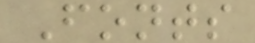Fonts
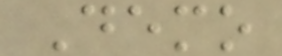Demo
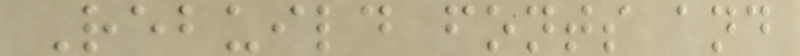Rebuild fonts and
